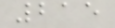215
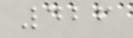426
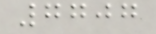7707
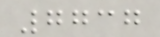7737
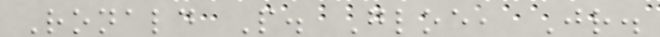Ronald P. Gloe, Jr.
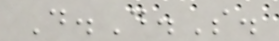D.D.S.
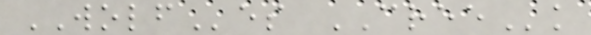WOLFes CREEk
